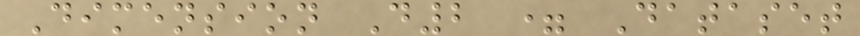Dimension D2 = Dataset
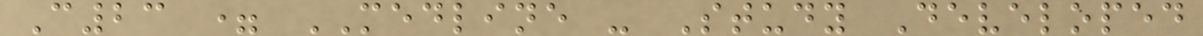C23 = MEDLINE - Study Developed
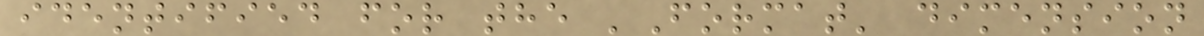identified for the 'Format' dimension
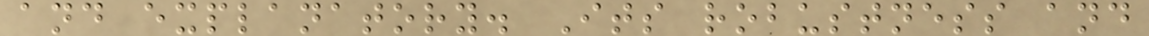and explanatory. Its robustness and
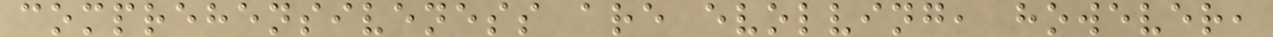comprehensiveness are evolving, however,
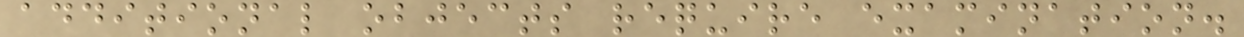additional objects require examination.
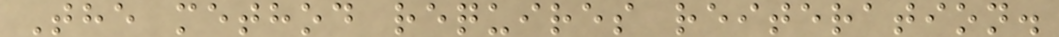The method requires reiteration.
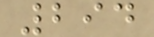294
